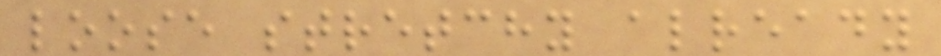loose stretchy already
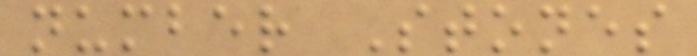number Stones
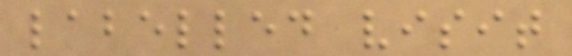labelled visit
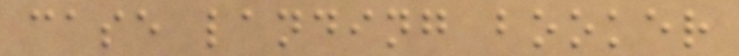case landing booker
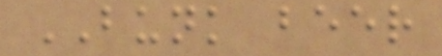BUNK beer
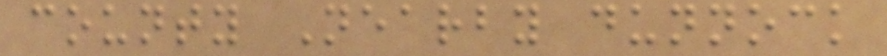county Nearby dunnock
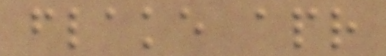flake apr
